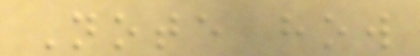Note how
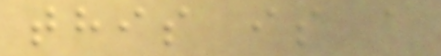this is a
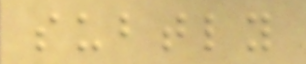subtly
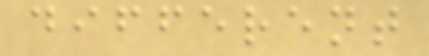different
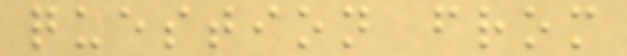question from
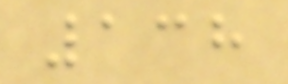138
